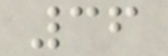36
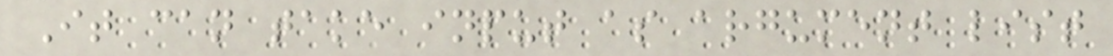It can take input as argument list
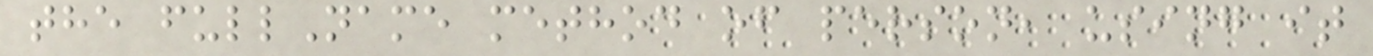the fullName method of person, using it
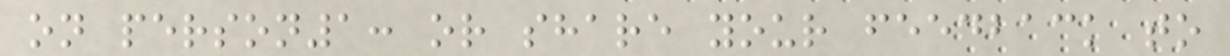on person1: or share your feedback to
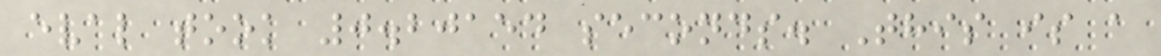eval took 0.20154 seconds. This is a
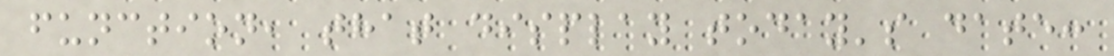function, that display today's date:
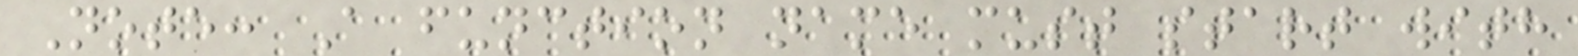Note: A function name must start with
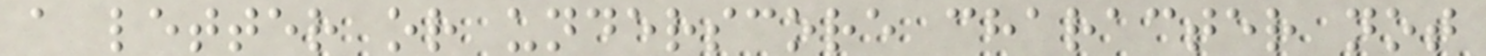a letter or underscore character not
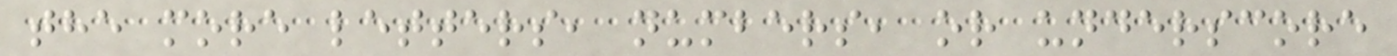the more letters, numbers, or underscore
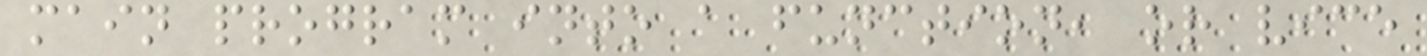main program into a function, or vice
